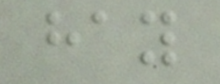hay
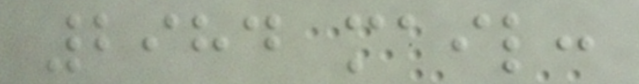2984 mail:
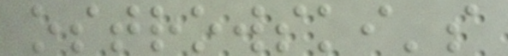ostrowski's
